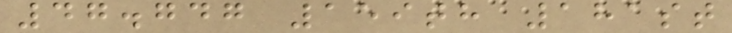47.747 159th 181st
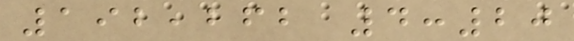192,262 4:20
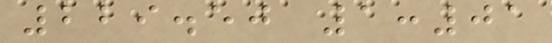229.50 1:01
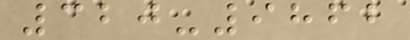320-9862
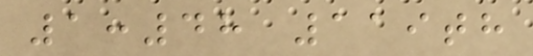1:48 119th
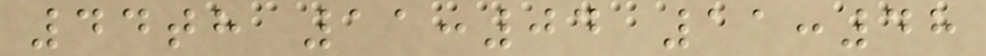44th 11:04 11:48
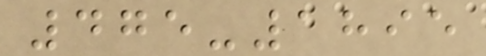475-1895
